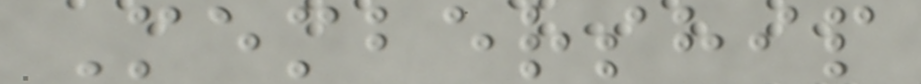Membership
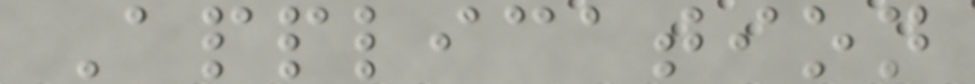Application
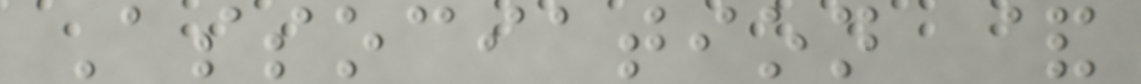Association &
